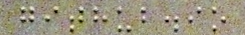github.io
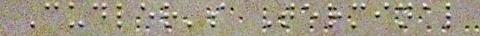Cudler's Terminal
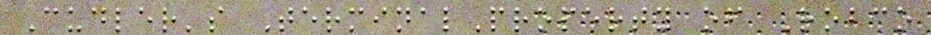Cudler's TerminalProperty of Robco
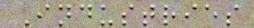Industries
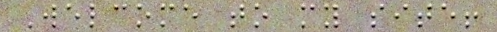Welcome to my site!
